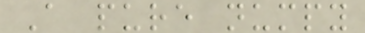A pure numpy
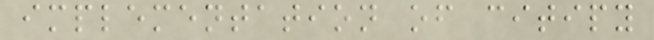implementation of citipy
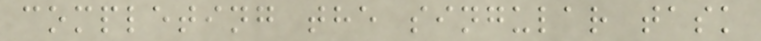completing the singular task
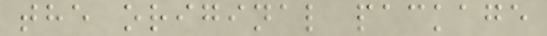the original package
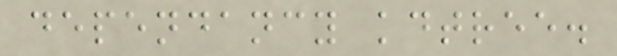dependancy kdtree.
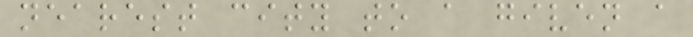nearest city to a given a
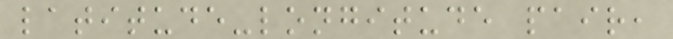latitude-longitude pair,
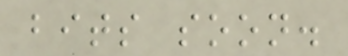bits soon.
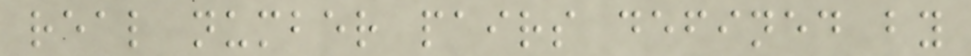real number pairs defined by
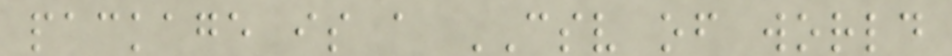package is a CSV of world
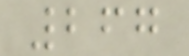267
